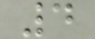4
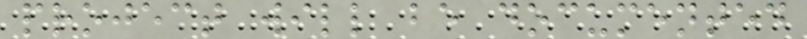project will be documented
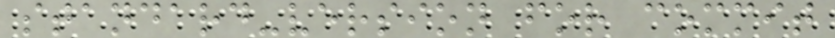standard-version for commit
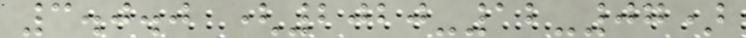3.0.0 (2020-12-07)
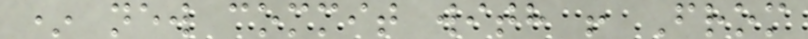* new commit with ! From
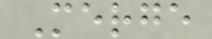Merge
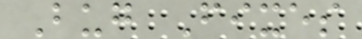Bug Fixes
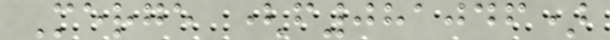Merge (f081046)
